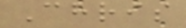Chris
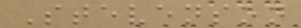Stevenson
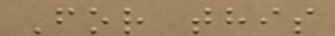For this
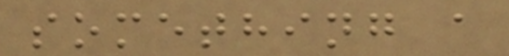something a
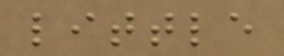little
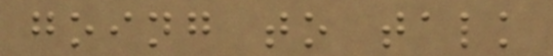going to talk
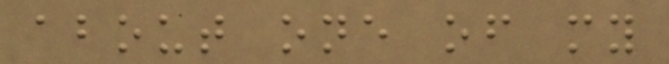about one of my
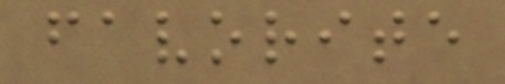favorite
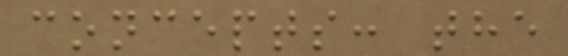concepts: the
